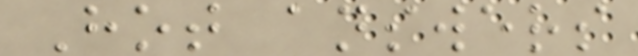Hot answers
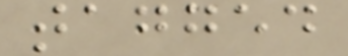tagged
